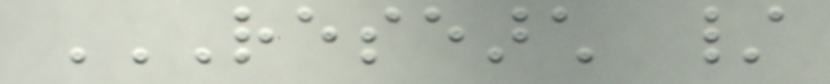RESEARCH /
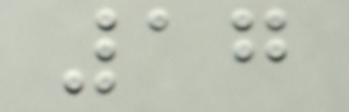17
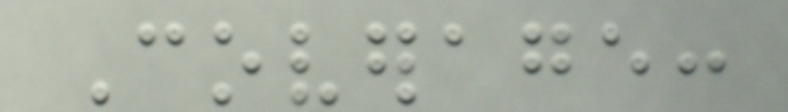Coverage:
